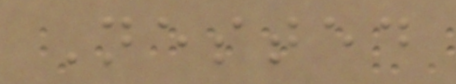Nested
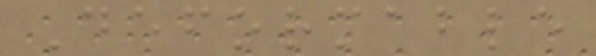Deformable
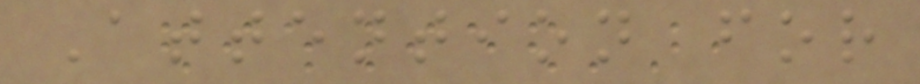Attention for
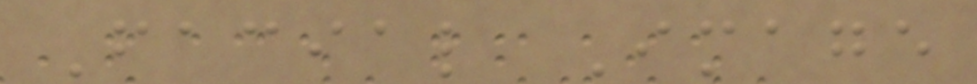Facial Image
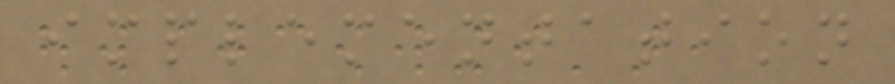implementation
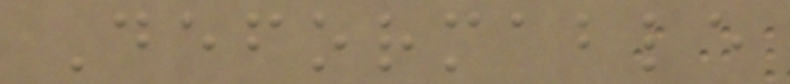Deformable
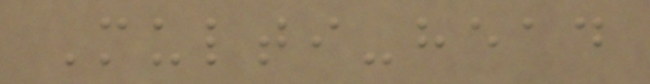Multi-head
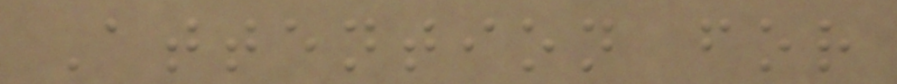Attention for
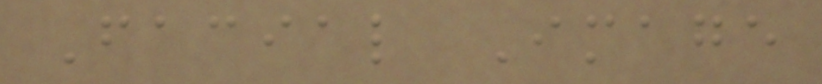Facial Image
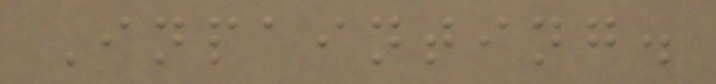Inpainting.
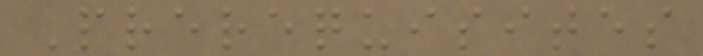Prerequisites
